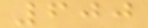600
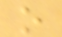o
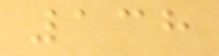138
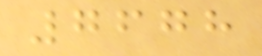7678
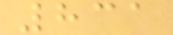831
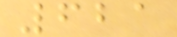621
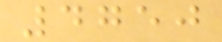4750
